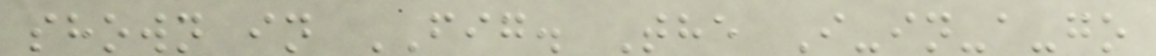shown in FIG. The I-in-a-go
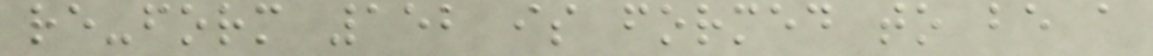re-form 152 is formed to be a
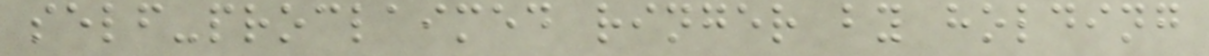self-proclaimed ringer by holding
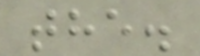the.
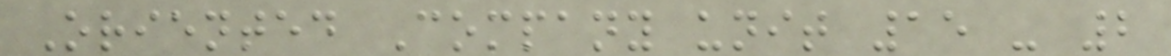Oriented Company unit 15 - 2
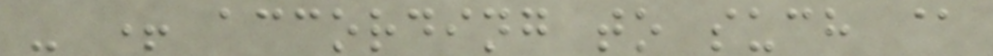- + according to such @
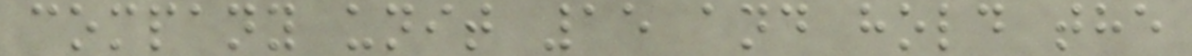company unit 15 and hold the
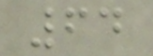64
